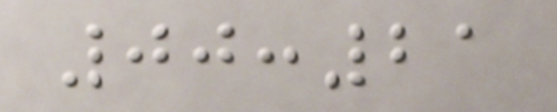00:21
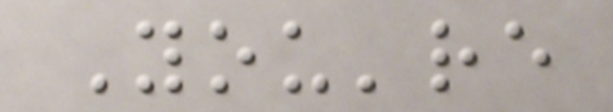You're
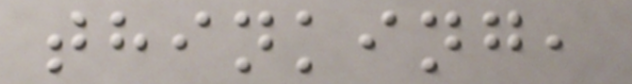thinking,
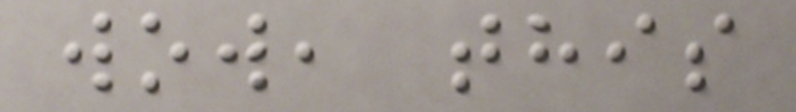wow, this
